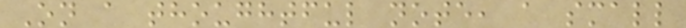On a thoughtful note, a small
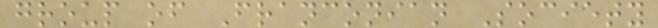group of Franconian Society
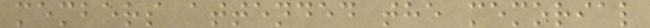members attended the memorial
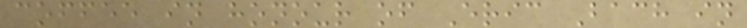coffee in honour of Eric Bach in
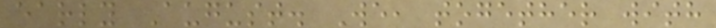early August. We, together with
